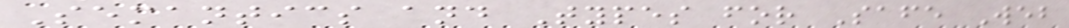Semantics and Types for Safe Web
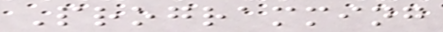Programming
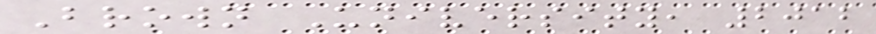Brown University, 2012
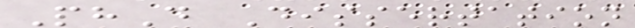PhD Dissertation
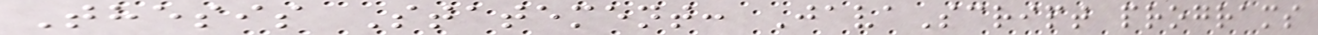Thesis Statement: JavaScript programs
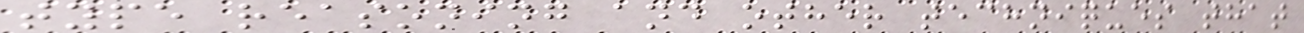type reasoning and other techniques that
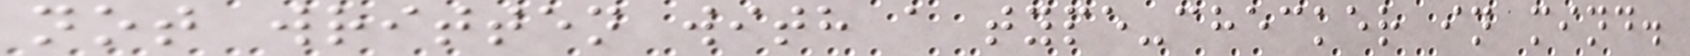not written with a type-checker in mind.
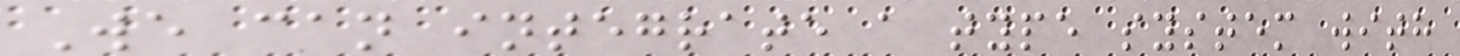We can integrate a type system with
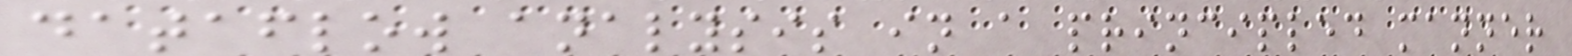dataflow analysis in a principled manner
